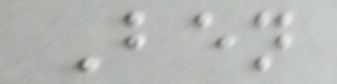Ben
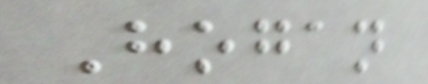Hogan
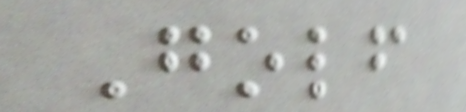Golf
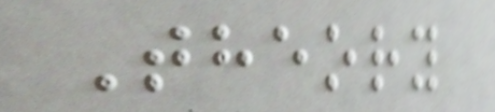Theory
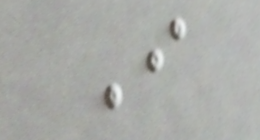I
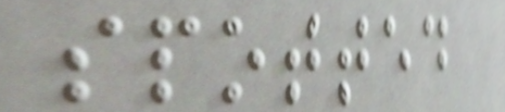spotted
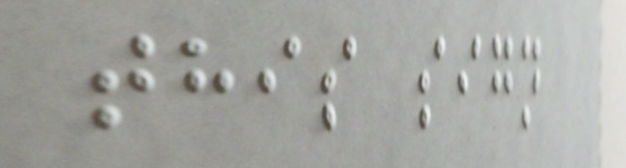this sign
